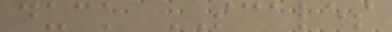duck SCALES
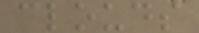clouds
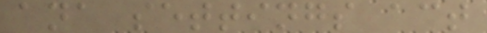ana settings act
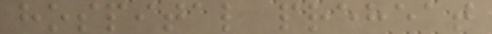hospital preheat
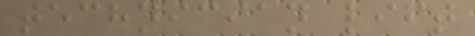technician lift
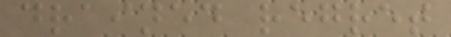drained regret
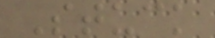Stuck
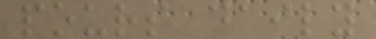pours daily
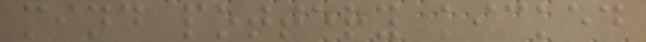mind pottery kicked
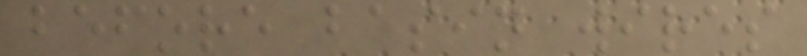before basin wires
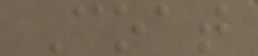Coat
